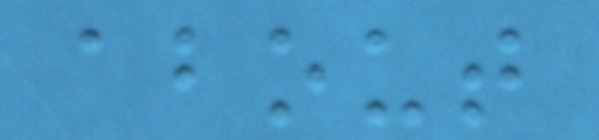about
